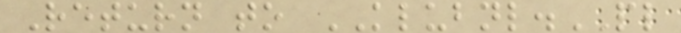Return to KLUBNL.PL
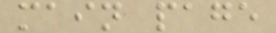main page
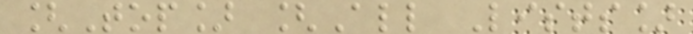[Top] [All Lists]
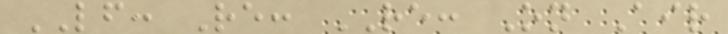LF: Re: RE: On Air
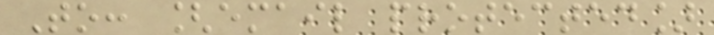To: [email protected]
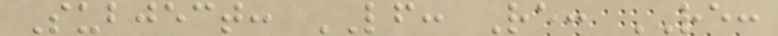Subject: LF: Re: RE:
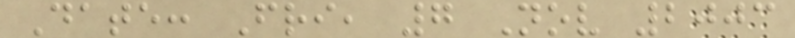Date: Fri, 7 Nov 2003
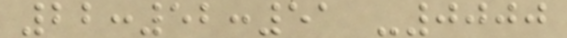22:52:51 -0000
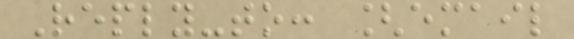Reply-to: [email
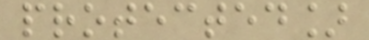protected]
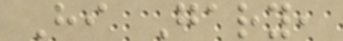Hi Gary,
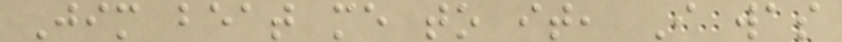Jim beat me to it, I was
